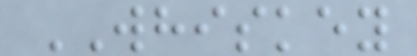WHISKEY
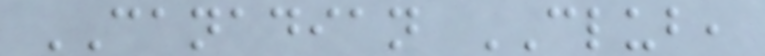CANADIAN CLUB,
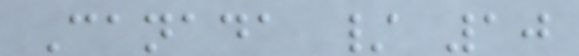Canada / 10
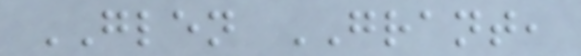GLEN GRANT,
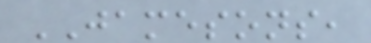JAMESONS,
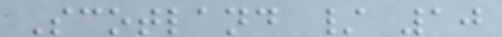Scotland / 10
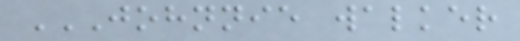JOHNNIE WALKER
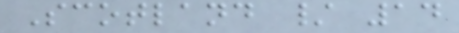Scotland / 14
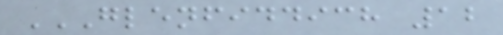GLENFIDDICH 12
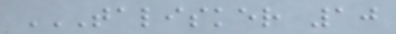TALISKER 10
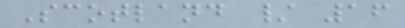Scotland / 16
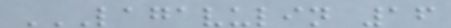LAGAVULIN 16
